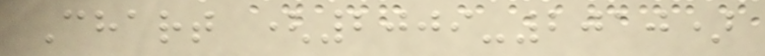Chart (2009-2010)
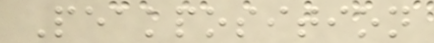Peakposition
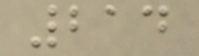214
